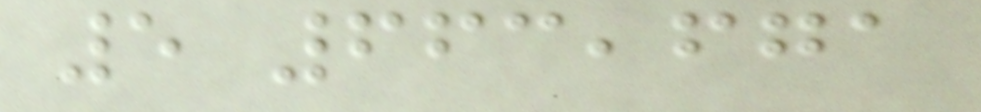5 663,671
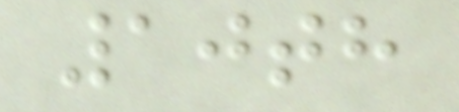10th
